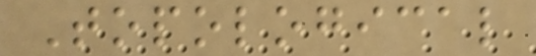Topological
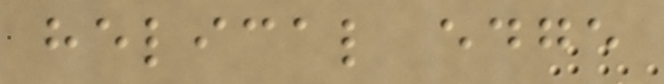helical edge
